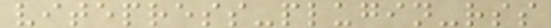vitepress-plugin-rss
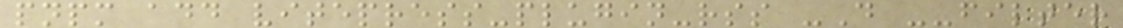pnpm add vitepress-plugin-rss -D --filter
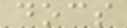docs
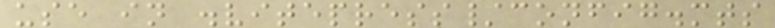use in .vitepress/config.mts
